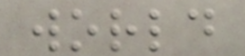world
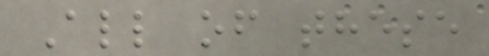All of these
